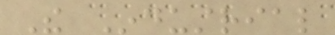The Industrial
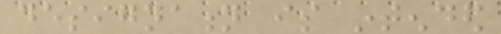designation is intended
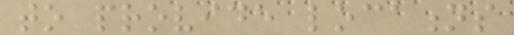to provide locations
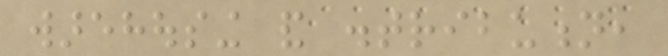warehousing and distribution,
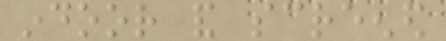indoor and screened
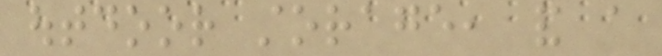outdoor storage, and a
